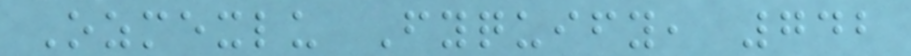Ozmexlu Fyquify, 742
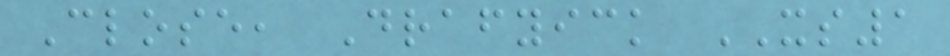Close, Drafyick XS1
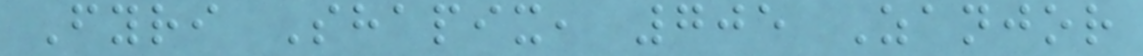Fyri Shapix, 705 Zanjor
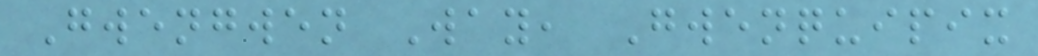Gwengwen Way, Gwenquipix
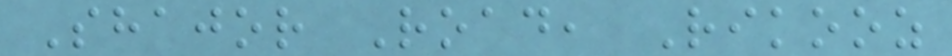Shajor Road, Rikooz
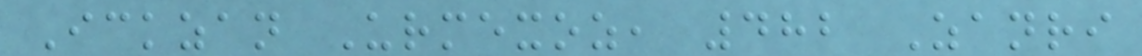Ickzan Urmexoz, 482 Zanri
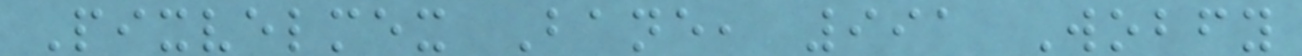Pixvelmex Bane, 991 Wobfy
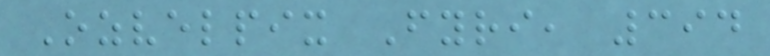Ozvelpix Fyri, 394
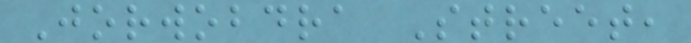Jorwobdra Street,
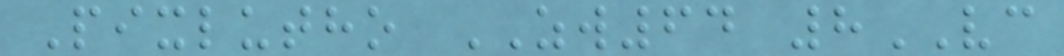Pixlutho ZW64 8VC
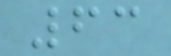63
